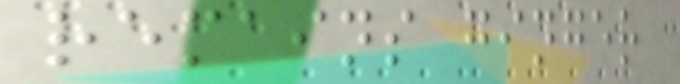remains ginger
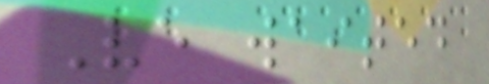Ve waited
